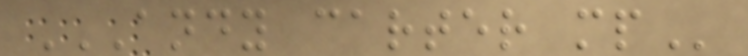ANDY CARTER MP
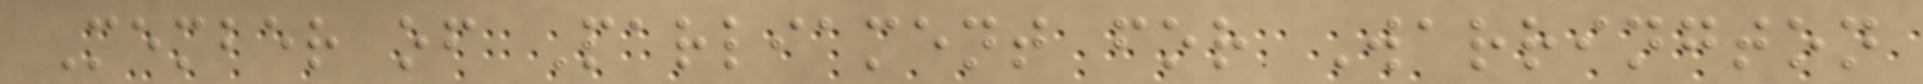Member of Parliament for Warrington
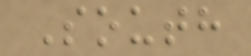South
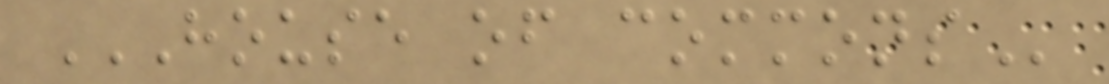HOUSE OF COMMONS
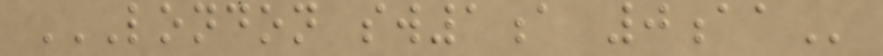LONDON SW1A 0AA
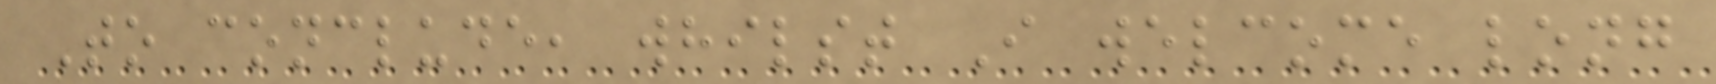To conclude, whilst I welcome long
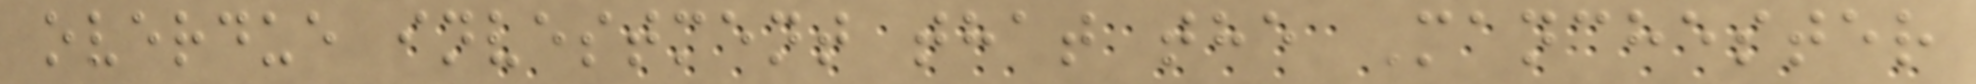overdue investment that the Manchester
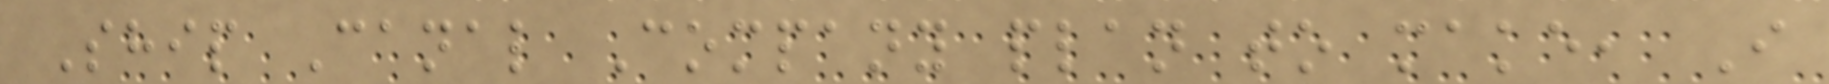Ship Canal Company plan to make, I
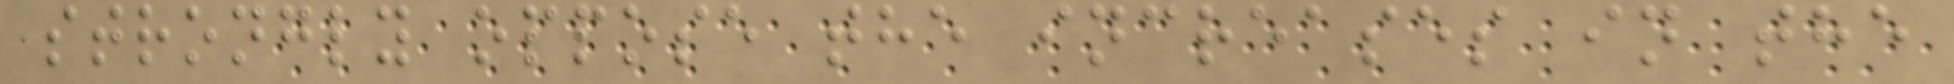strongly oppose the increases in the
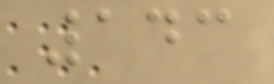143
